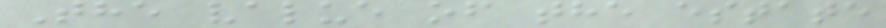The value of the estate
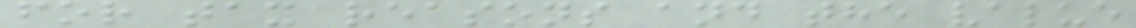for tax reasons and the value
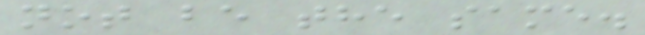not be the same.
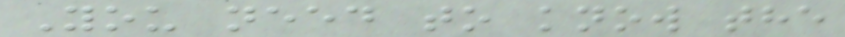You need to know the
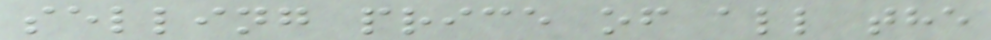selling price of all the
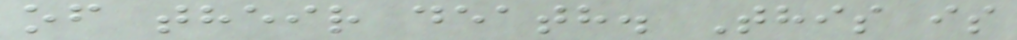of their death. This is
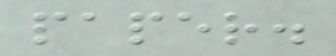paper.
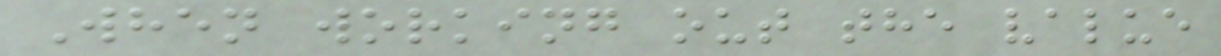When working out the value
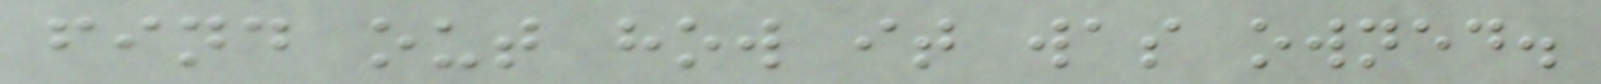find out how it was owned.
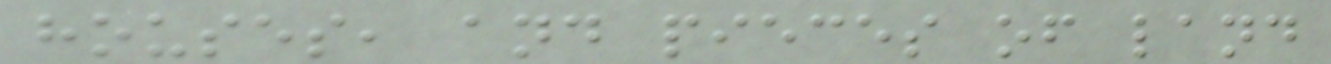houses, and pieces of land
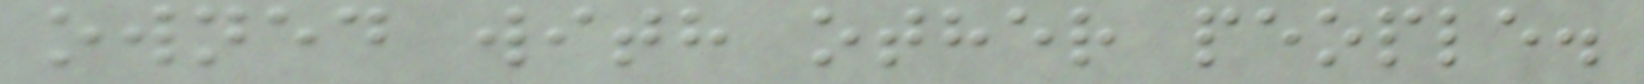owned with other people.
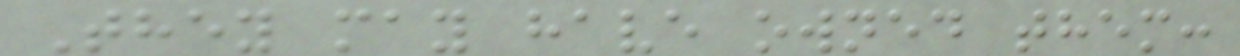They may have owned them:
